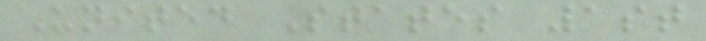United States 1st
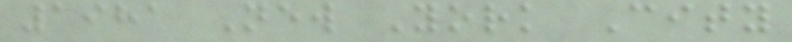1981 New York City
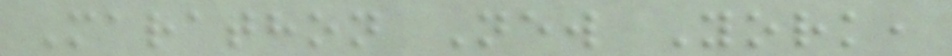Marathon New York,
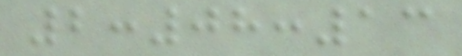2:08:13
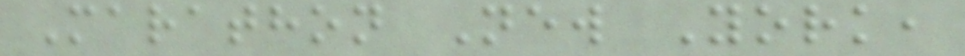Marathon New York,
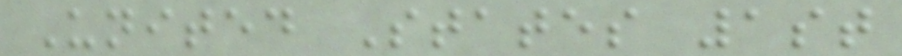United States 1st
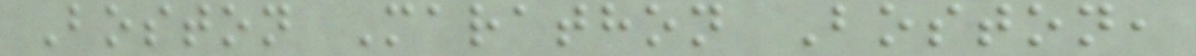Boston Marathon Boston,
